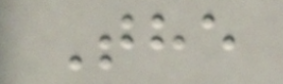The
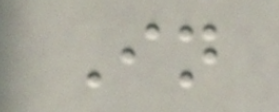In
